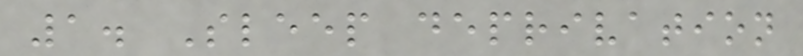1. Sleep deprivation
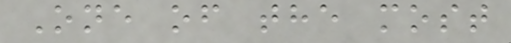One of the most
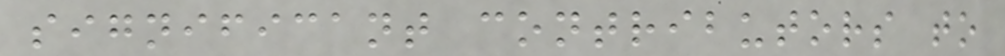significant contributors to
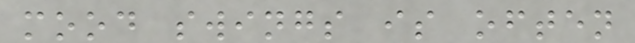mood swings is often
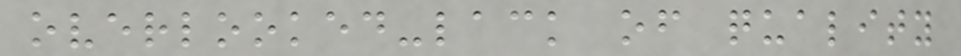overlooked-lack of quality
